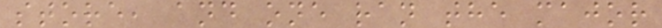store, and one ran the major
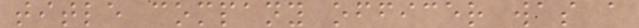title company officer was a
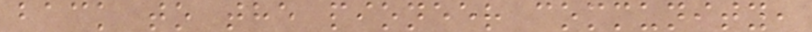back to the pioneer community,
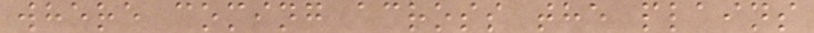where coming across the plains
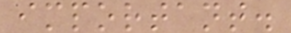important.
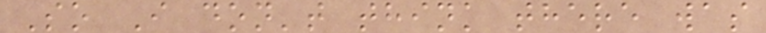So I don't think there was
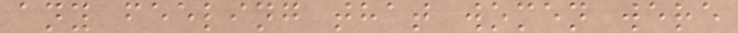any feeling that women were
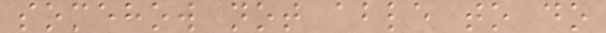somehow not able to do
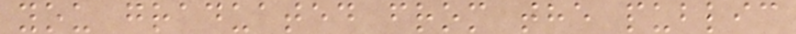you graduated from the public
